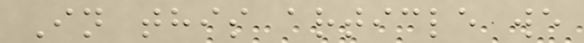In this article we
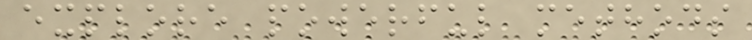explore powerful methods
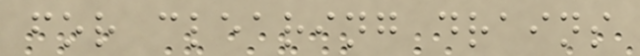for clearing drains
